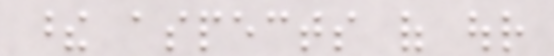these aspects of our
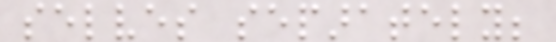selves separately;
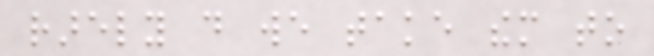rarely do we take them to
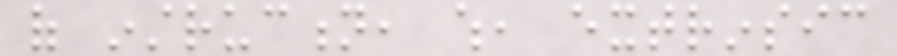of instruction, which, extrinsic
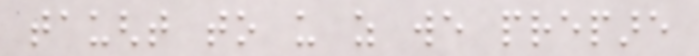taught to us as we prepare
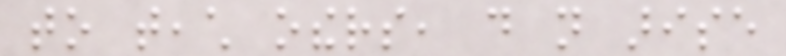to teach others, do not arise
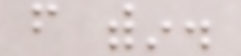from within.
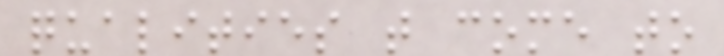qualities that come to
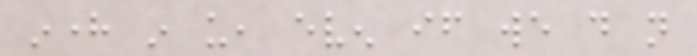inhere in us, even if we do not
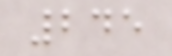245
